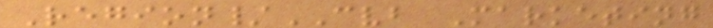Region/CVB Marketing
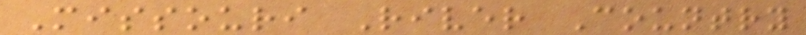Missouri River Country
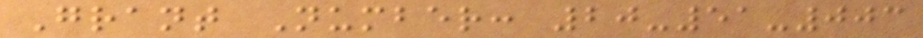Grant Number: 20-51-003
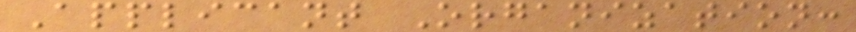Applicant Organization:
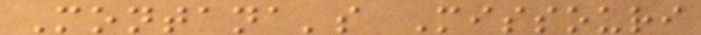Montana's Missouri
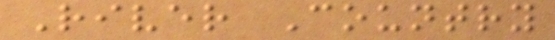River Country
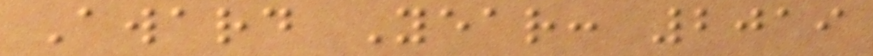Award Year: 2019
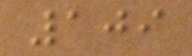109
